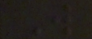W
